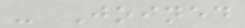- Joined
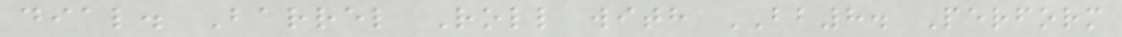dial. Barrel Roll with BB8. Perform
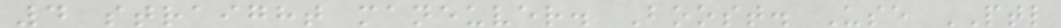4 straight maneuver. Boost. Use PTL
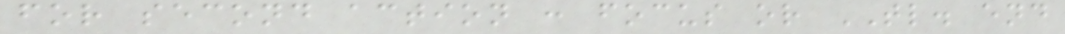for second action : focus or TL. end
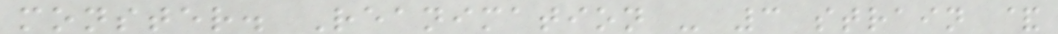monster. Reanimation - 3 strain &
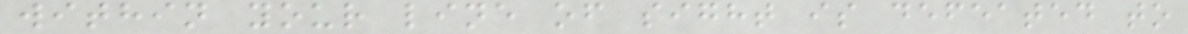within your line of sight is defeated to
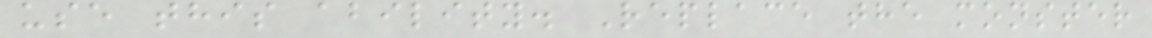use this ability. Replace the monster
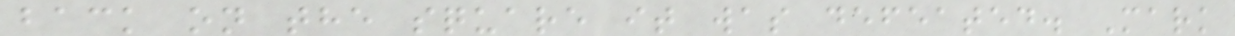back on the square it was defeated. Mark
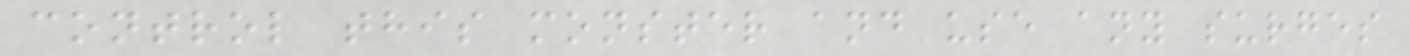control this monster and use any surges
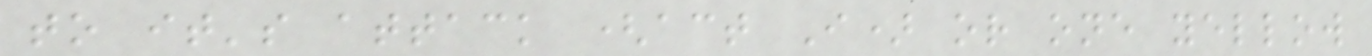to it's attack (act I) or one yellow
